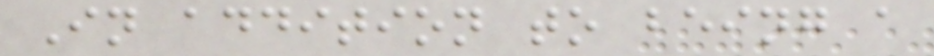In addition to being a
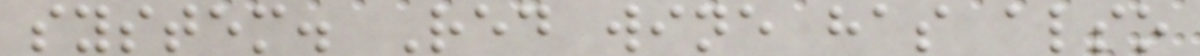system. Red wine has also
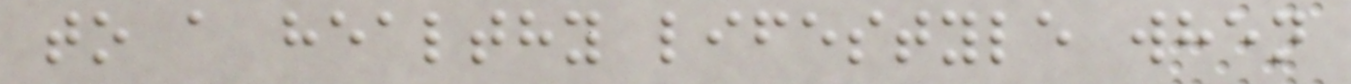to a healthy lifestyle when
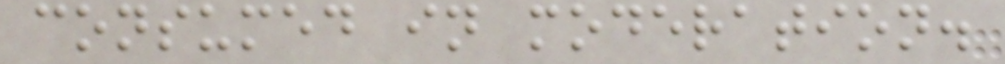consumed in moderation.
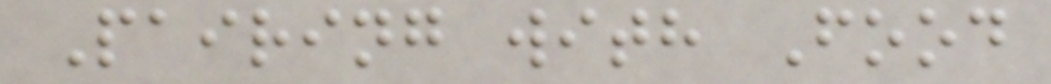Pairing with Food
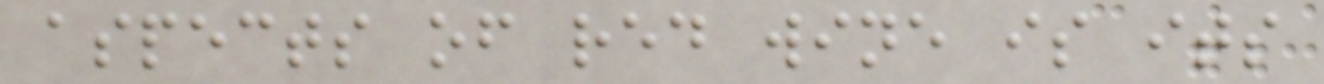aspects of red wine is its
